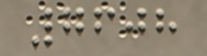7608
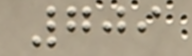709
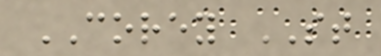COREY ST
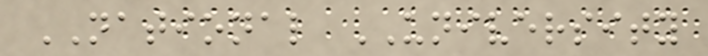NATIONAL UNIVERSITY
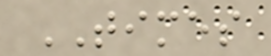TIMES
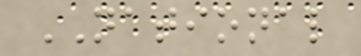NATIONAL
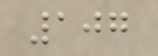107
